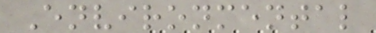Environmental
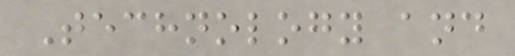Technology and
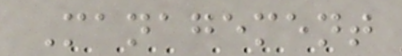Management
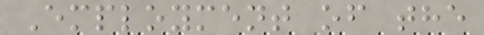Employment of the
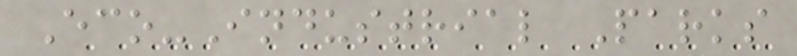Eco-Industrial Parks
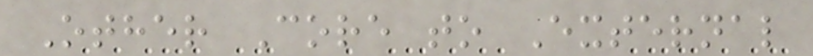Other Core to External
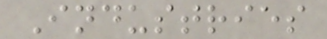Industries
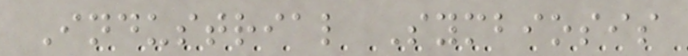Industrial Symbiosis
